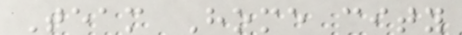Team Home city
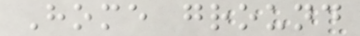Home ground
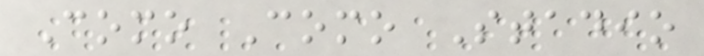Como Como Stadio
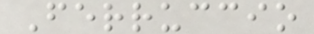Ferruccio
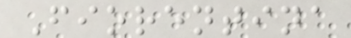Fiorentina
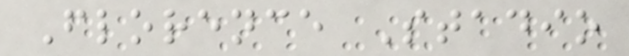Florence Stadio
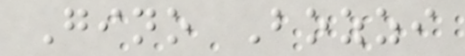Gino Bozzi
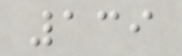139
